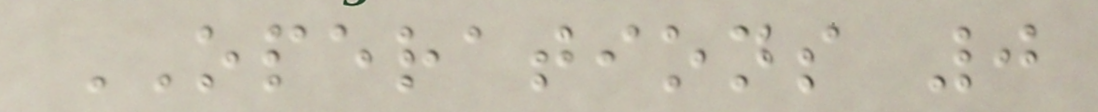OPERATIONS 0
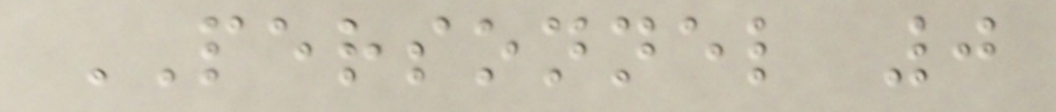PERSONNEL 0
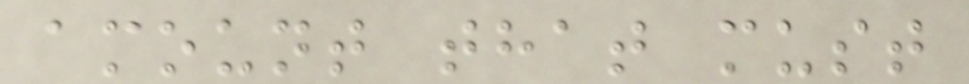amount that must
